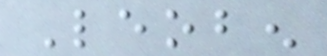Leoben
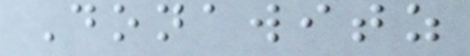Donawitz
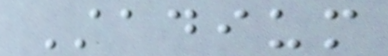Stadium
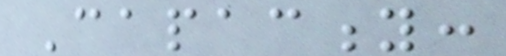Capacity:
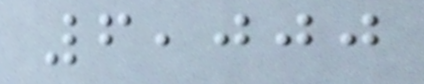6,000
